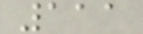111
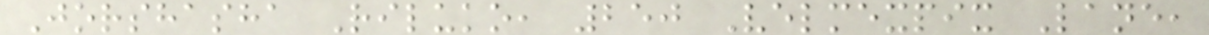Jorshasha Riluko, 250 Velmexpix Lane,
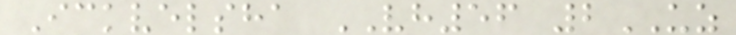Ickvelsha VH56 2UZ
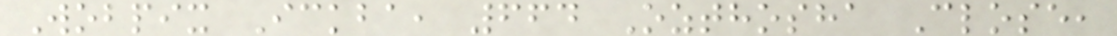Wobpix Ickba, 664 Ozthosha Close,
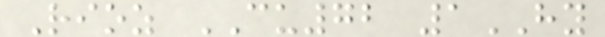Rioz CU72 1HY
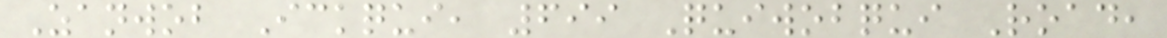Zanwob Ickqui, 699 Quiwobqui Road,
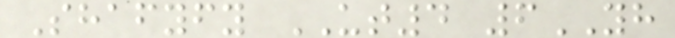Shafyfy UT4 6YH
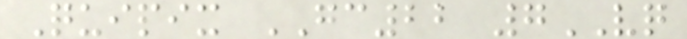Quipix GC22 7VQ
